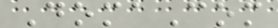DomaCom
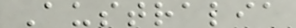Australia
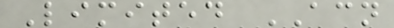Limited ACN
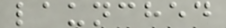launched
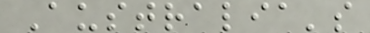Australia's
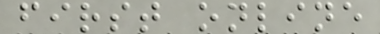first online
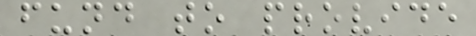fund to provide
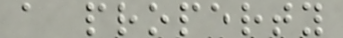a property
